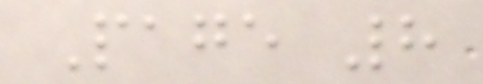Page 8
